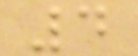4
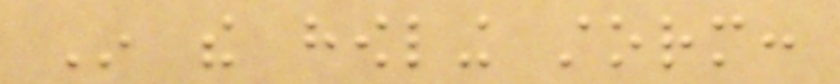In the howling storm:
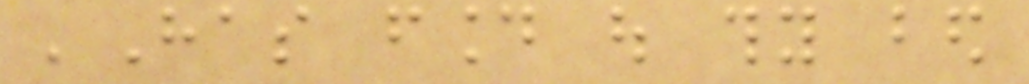'Has found out thy bed
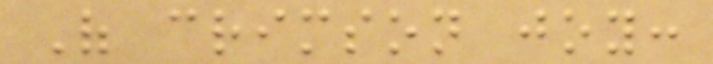Of crimson joy:
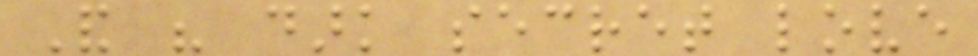And his dark secret love
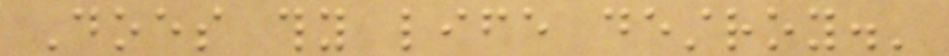Does thy life destroy.'
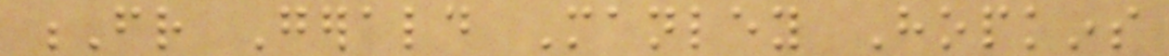Fr Gerald Manley Hopkins
